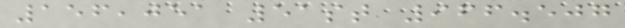156,051 51st 966.507
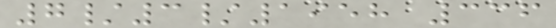7/3/1958 336
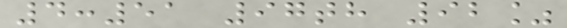4:51 97th 92%
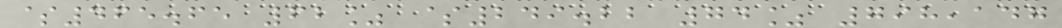$465.65 62% $249.22 74% 798,147
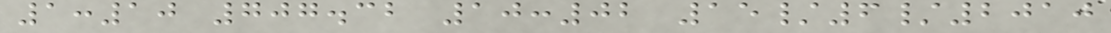1:10 707.32 10:02 15/6/2010
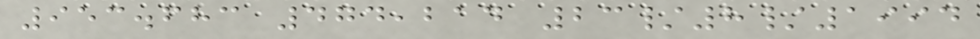953.683 474,214 23/8/1994
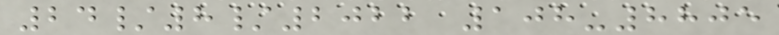24/8/2022 108-8805
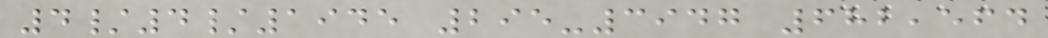4/4/1945 295-3947 682,564
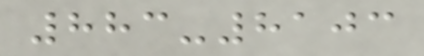883-8103
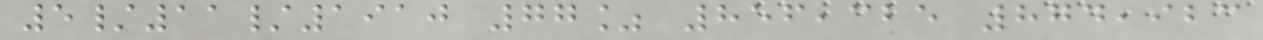5/11/1910 77% 856,325 874,923
